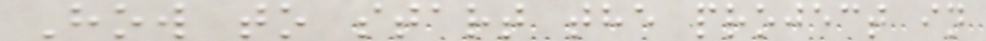How to start the project in
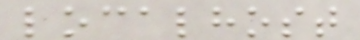localhost
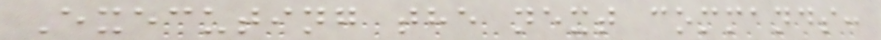Executing the next commands:
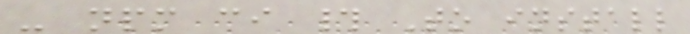- npm ci # To install
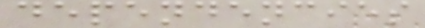dependencies
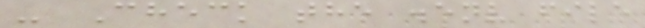- Check the .env file
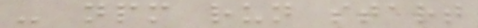- npm run start
